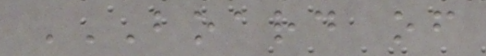BOARD OF
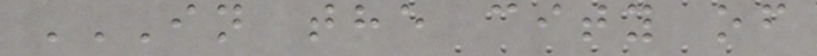IN THE CITY OF
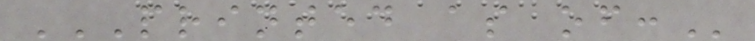PRINTED AS OF:
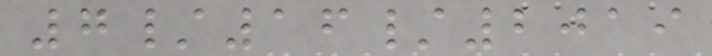7/16/2019
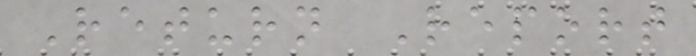Return Report
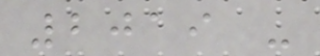2019 -
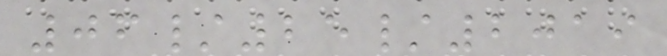06/25/2019
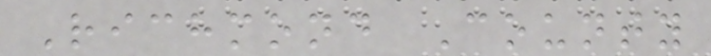Richmond County
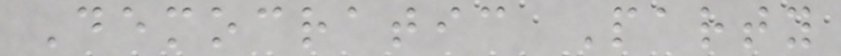Democratic Party
